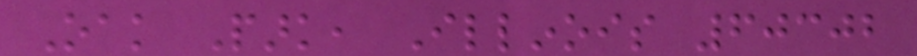Oak Park, Illinois 60302
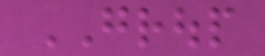GROUP
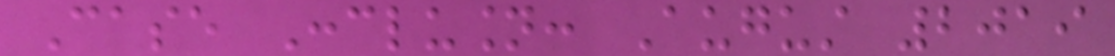Case Conclusion: August 2019
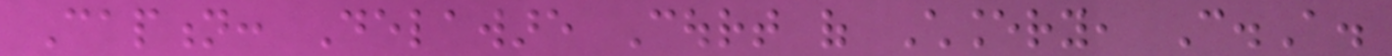Caption: Delaware Court of Chancery, C.A.
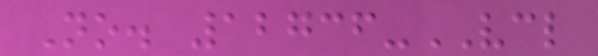No. 12736-VCL
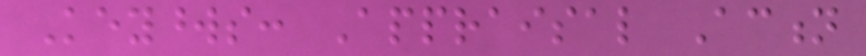Keywords: Appraisal Action
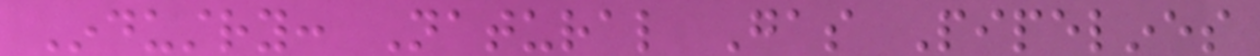Industry: Natural Gas Pipelines
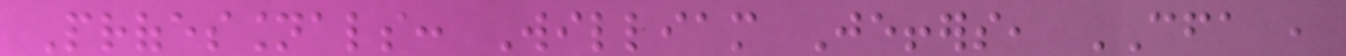Professionals: William Jeffers, CFA ,
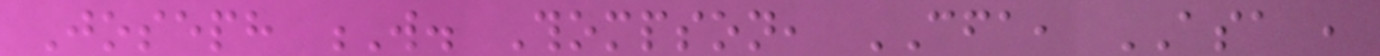Joseph W. Thompson, CFA, ASA ,
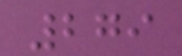279
